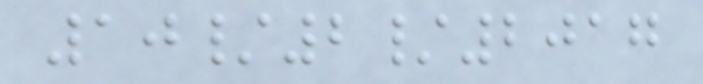10/2/2017
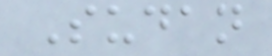Sudan
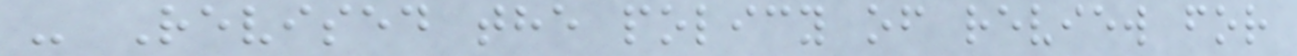- Revised the policy of review for
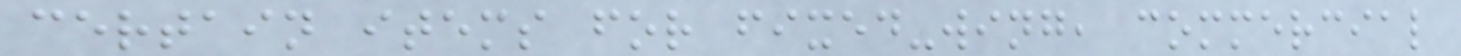certain items for fixed-wing, commercial
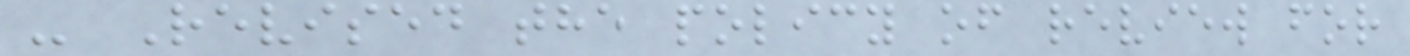- Revised the policy of review for
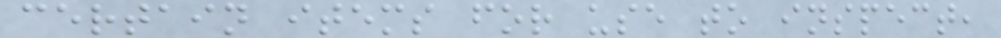certain items for use to inspect,
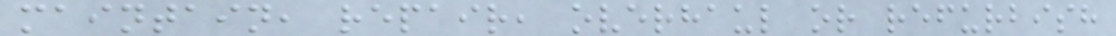maintain, repair, overhaul or refurbish
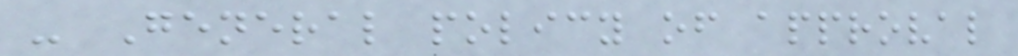- General policy of approval
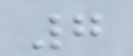7
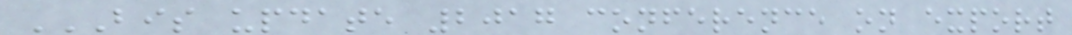BIS UPDATE 2017 CONFERENCE ON EXPORT
